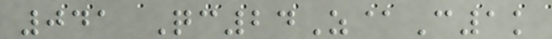041 Qc24Z@C1k
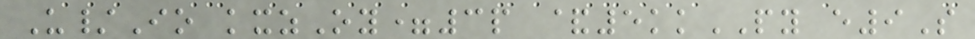U/Io kxzOy=3p &5kkPY e9S
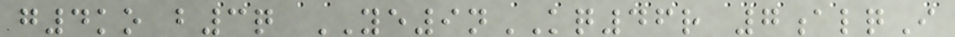g4ko b3q YE9nKQ46r 7alqI
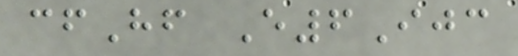cfHf E6Ijc
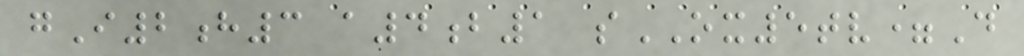gI2h3 a4b1 sOX5tv=D
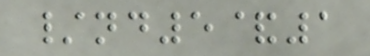/nd5&1
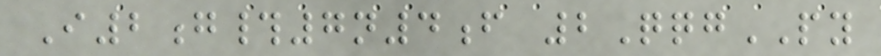I2g#7n4f 2QqgPY
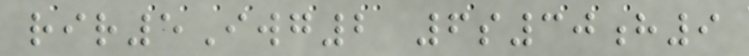rir5Iwg2 6s30h9
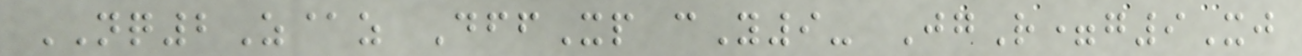NQ2Z@z DffXp cY9- JgR=g9Xj
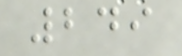249
